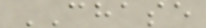CHASE
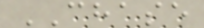CHASE
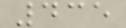435
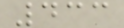433
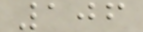106
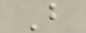B
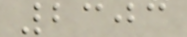2303
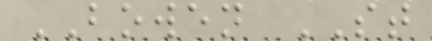BOWEN ST
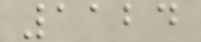1124
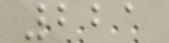221
